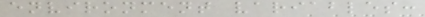environment variables:
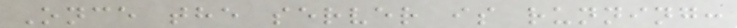Once the server is running:
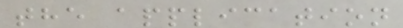the application
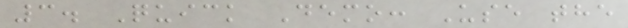3. Quick Demo: Use the
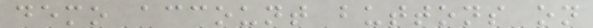demo account buttons on
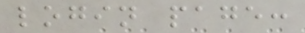login page:
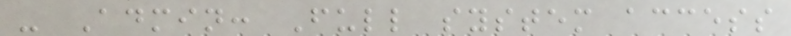- Admin: Full system access
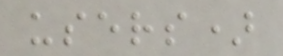users)
